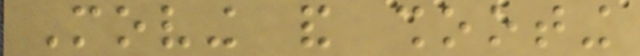Moving and shooting
